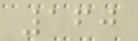160
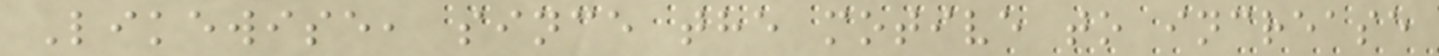Likewise, since the motive to increase
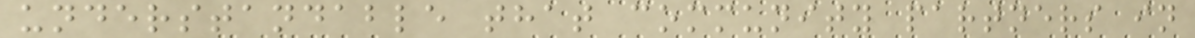understandable that community partners in
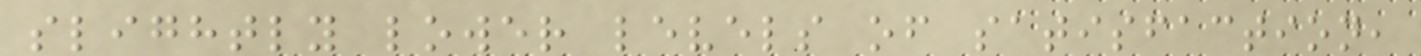slightly lower levels of satisfaction,
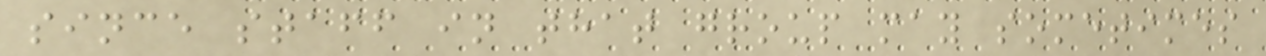since staff in that group may sometimes
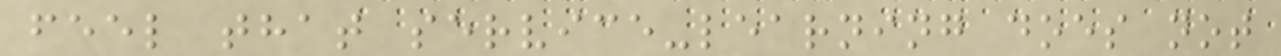feel that service-learning does not
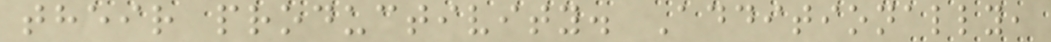their productivity. Additionally,
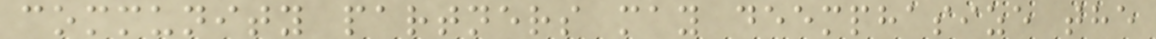community partners may deemphasize the
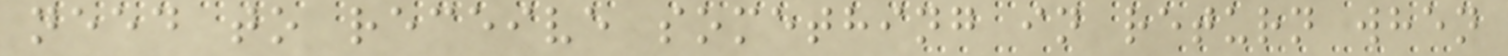need to receive something in return when
